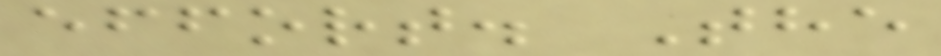effort. The
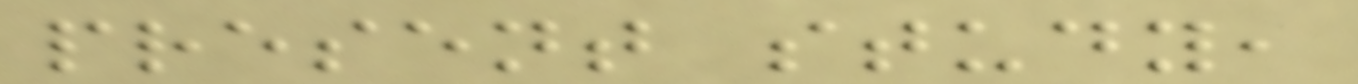present study,
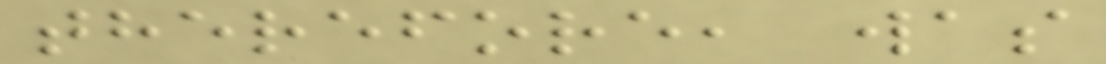therefore, was
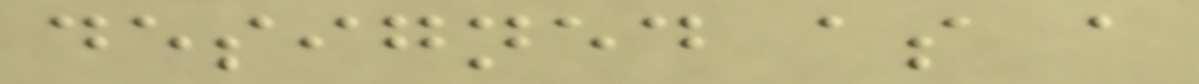designed as a
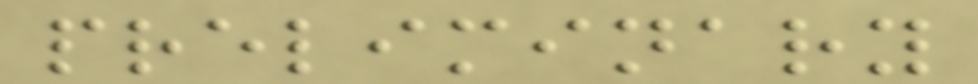preliminary
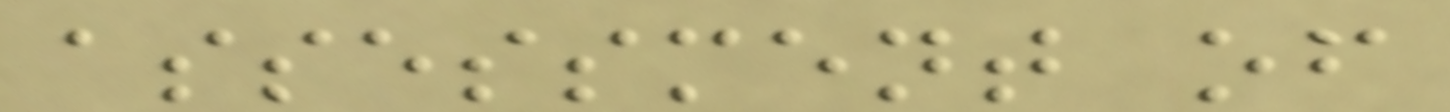assessment of
